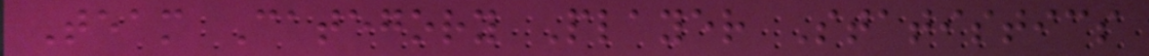Team Category Player Statistics
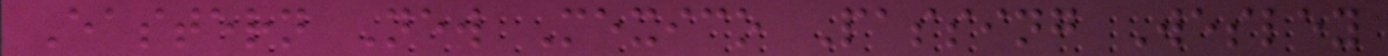Eastern New Mexico Passing Wesley
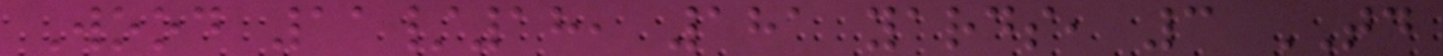Wood 11/18, 181 yards, 3 TD
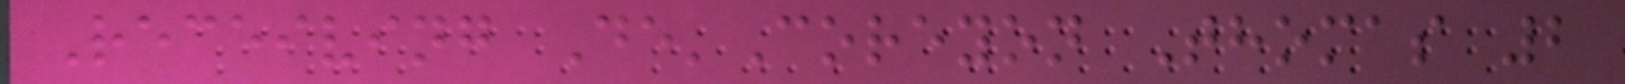Receiving De'Coreyon Thomas 2
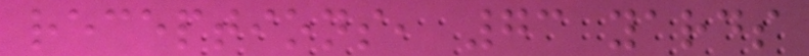receptions, 73 yards
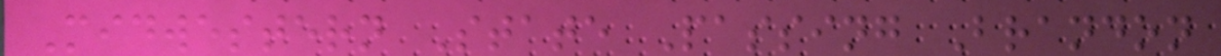Midwestern State Passing Brandon
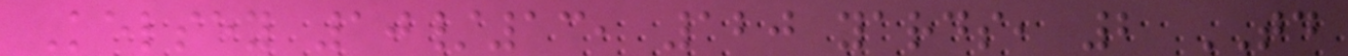Kelsey 10/13, 120 yards, 2 TD
